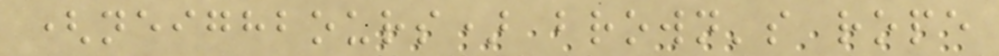(neighbours) brown's rope
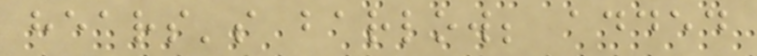hears's barlow; added
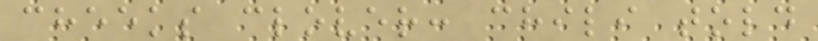cheeks clover: chili told
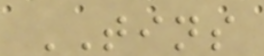TINS
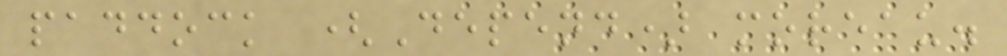paddock (Depend) moreau.
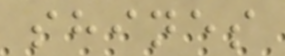shines
